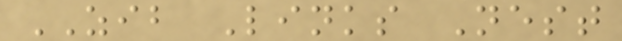ZIB Links Nest
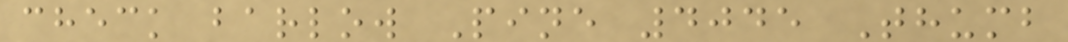check barlow Pine 4045 Thumb
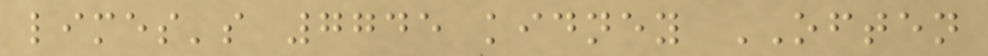limes's 7745 kidney OFTEN
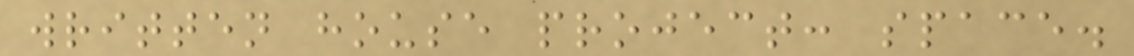written house project: space.
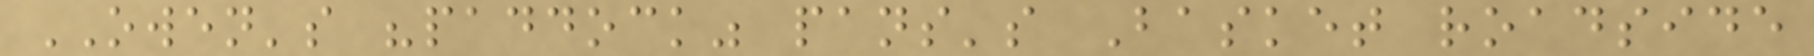OWEN's "paddock" pans's Basket roadside
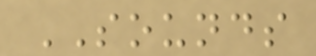SOUNDS
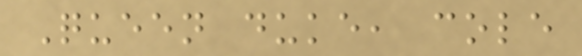Queen duke, cole
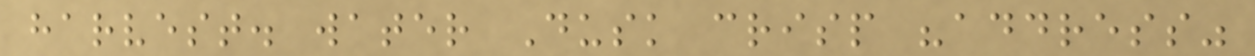harvest. water Dusk crisp "address"
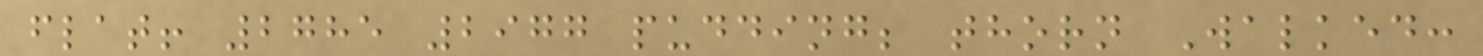flat! 2785 2977 pudding; thorn Walked:
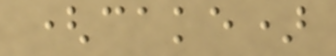(cake)
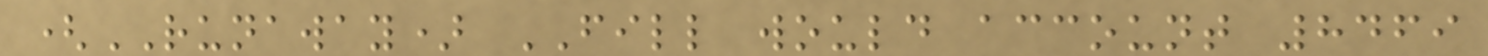(RUNAWAY) FILL would account 8469
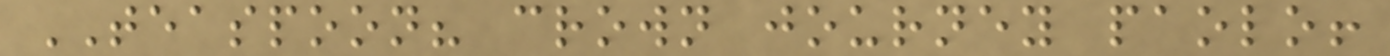TEASPOON? crown journey paolo!
